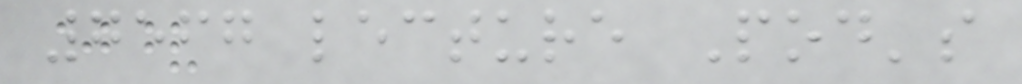7567 lecture Pod's
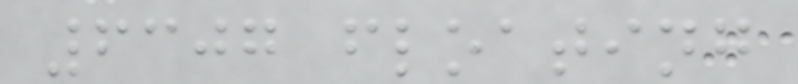6307 floating
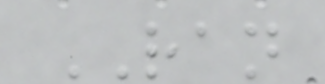RAN
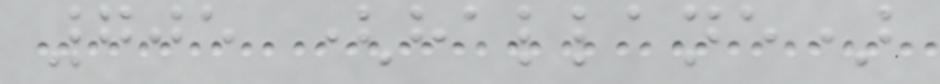705 (hallane)
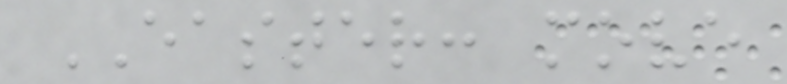EASTER: move
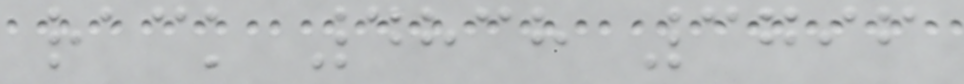rack 4838 3796
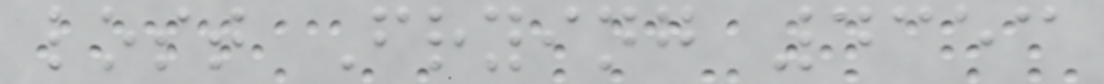lost Frying 4353
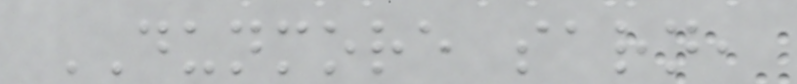DUNMORE sarn,
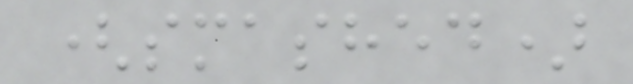(smashed)
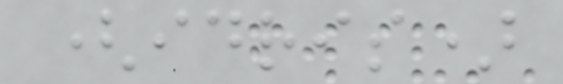(idris)
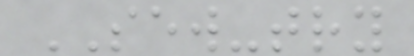SEW-try
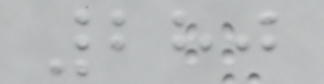280
